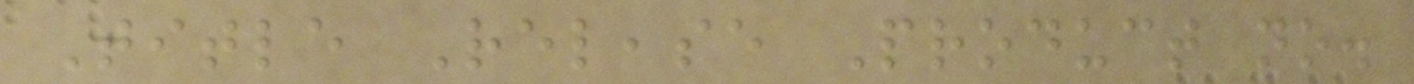Title Release Product no.
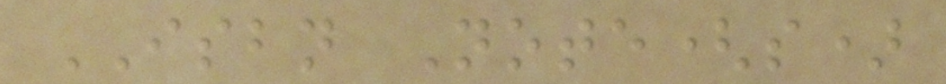ISBN Note(s)
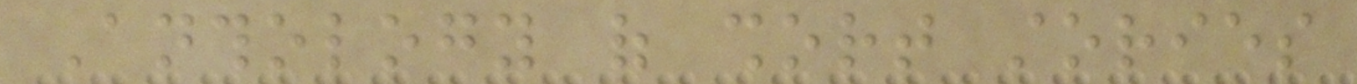Anthology of short stories
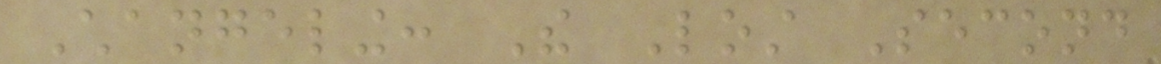Changeling: The Lost Second
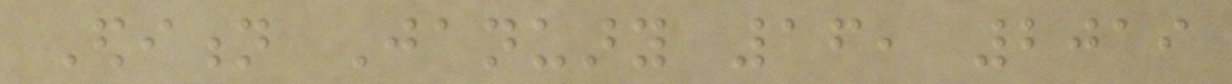Edition January 16, 2019
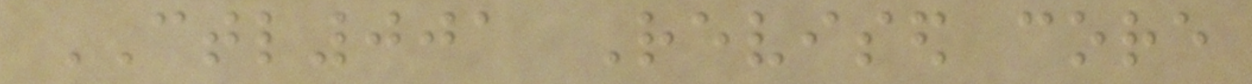CTL001 Revised core
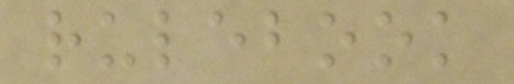rulebook
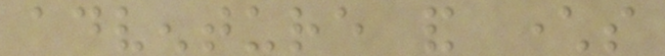adventure and characters
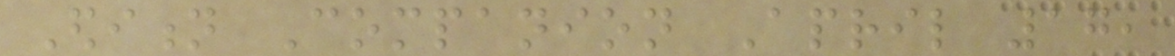Edition Companion April 17,
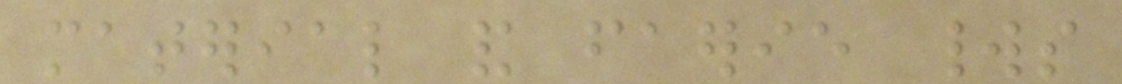material and faerie worlds
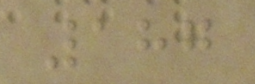187
